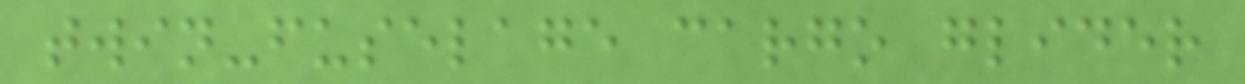twin-fuselage cargo glider
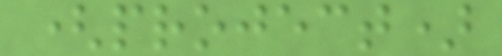(project)
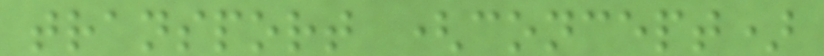transport (concept)
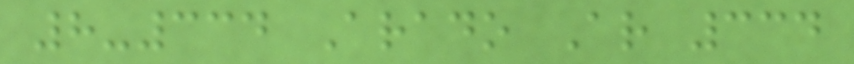8-334 Arado Ar 334
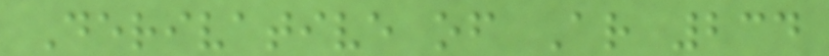Derivative of Ar 234
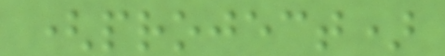(project)
